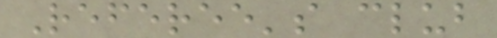Referee's club
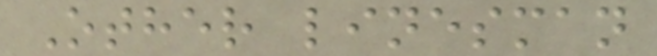Other linesman
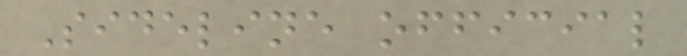Sideline official
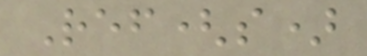Ref(s)
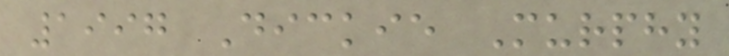1997 Dickie Murphy
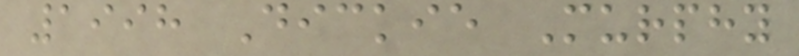1998 Dickie Murphy
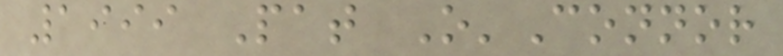1999 Pat O'Connor
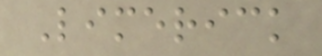Limerick
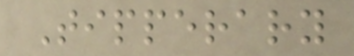Tipperary
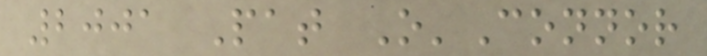2001 Pat O'Connor
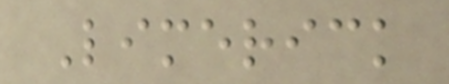Limerick
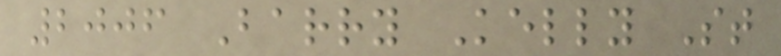2006 Barry Kelly St
